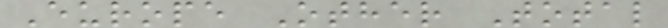Europe Other Total
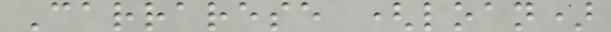Carrarese (loan)
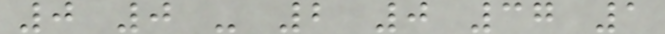0 0 - 2 0 37 1
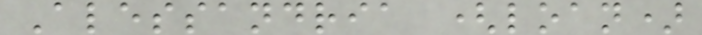Alessandria (loan)
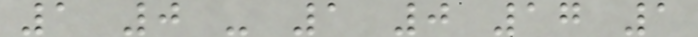1 0 - 1 0 17 1
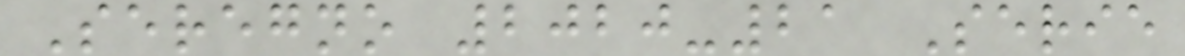Seregno 2020-21 Serie
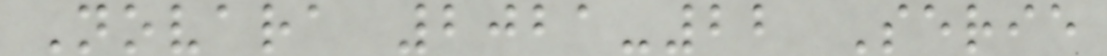Novara 2021-22 Serie
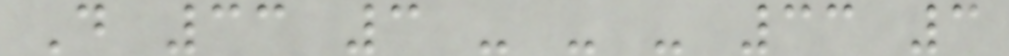D 33 3 - - - 33 3
